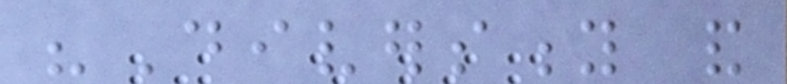"Diversity and
